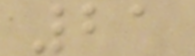21
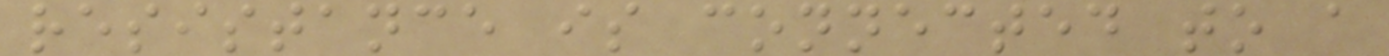resistance is connected to a
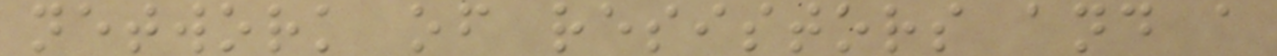network of resistors and a
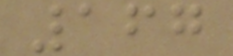167
